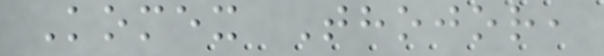Komex Thojor,
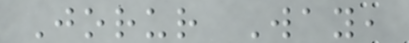Jorur Way,
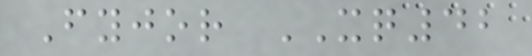Fyjor XQ42
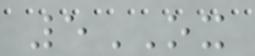5OX
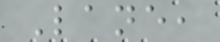Lane,
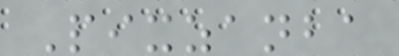Pixzanba
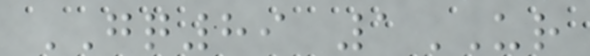GQ89 1UR
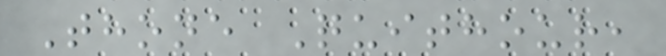Thone Quithour,
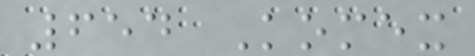654 Komex
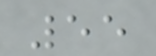55
